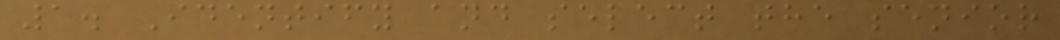1. Identify and select the senior
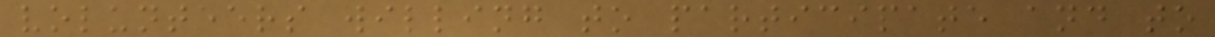volunteers willing to participate and to
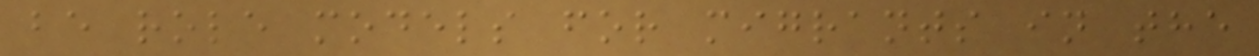be role models for migrants in the
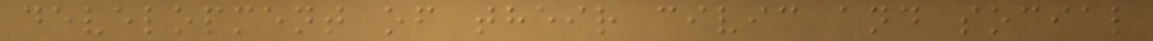development of their civic and social
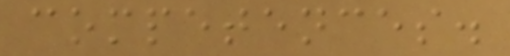competences.
